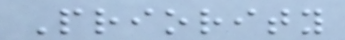Priority
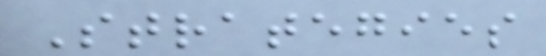Strategies
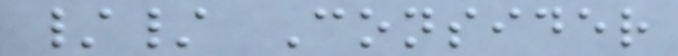// Consider
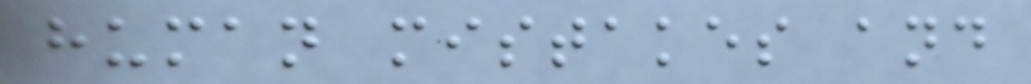human mistakes and
